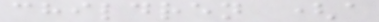children (a
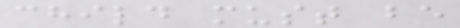child must be
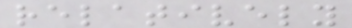relatively
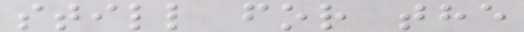still for the
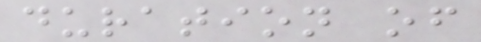duration of
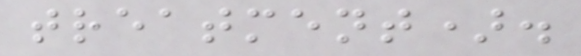treatment).
